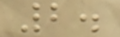2.
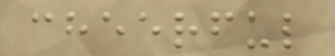cheerful
